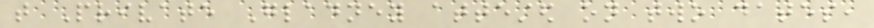that Private Gladney attested on two dates,
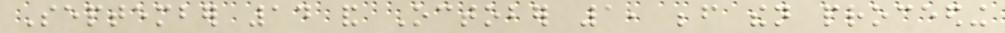September 14 and October 1, before then proceeding
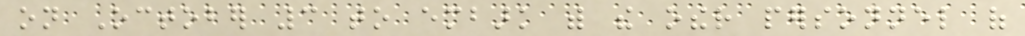on October 3 to embark with the other personnel of
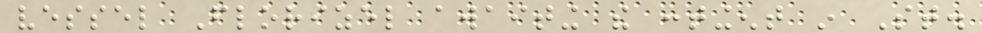vessel Florizel awaiting the contingent in St.
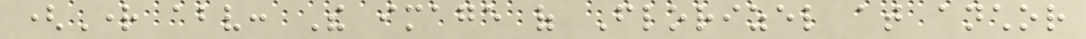(Right above: The image of Florizel at anchor
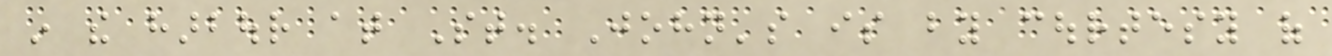in the harbour at St. John's is by courtesy of
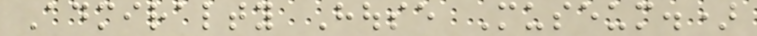Admiralty House Museum.)
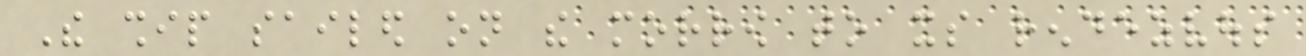The ship sailed on the morrow to its rendezvous
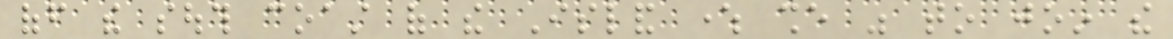off the south coast of the Island where she was to join the
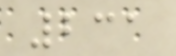231
